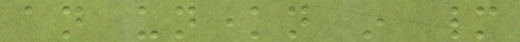an unknown in many
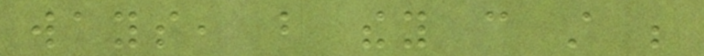ways, but they can still be
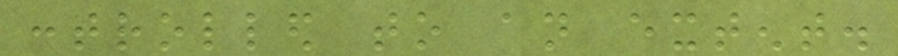controlled to an extent.
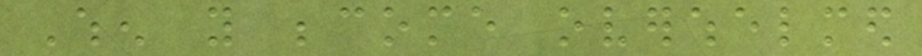When you become overwhelmed
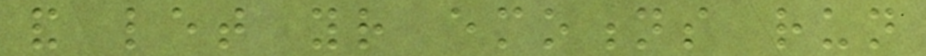and let your emotions run
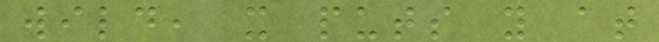wild, it puts you at
